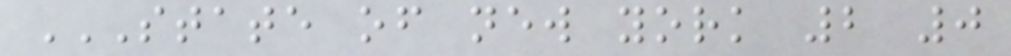STATE OF NEW YORK 2 0
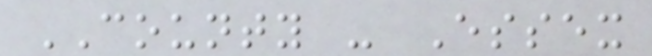COUNTY - Essex
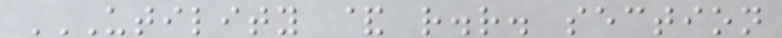UTILITY & R.R. SECTION
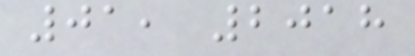01, 2018
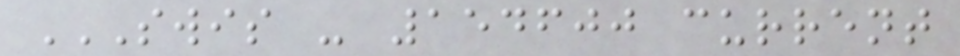SWIS - 154600 CURRENT
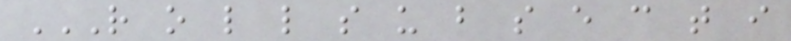R O L L S U B S E C T I
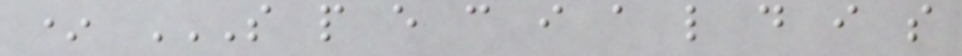* S P E C I A L D I S
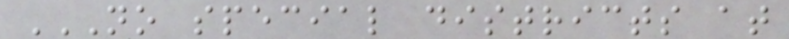NO SPECIAL DISTRICTS AT
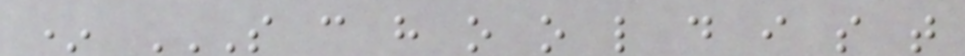* S C H O O L D I S T
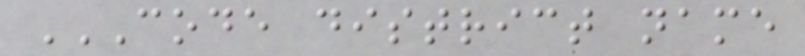CODE DISTRICT NAME
